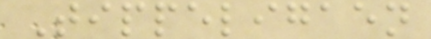Tippeligaen
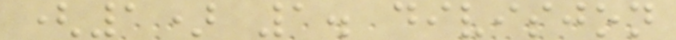(1) 1. divisjon
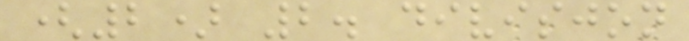(2) 2. divisjon
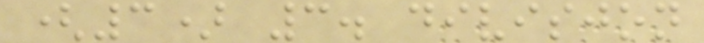(3) 3. divisjon
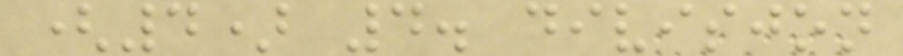(4) 4. divisjon
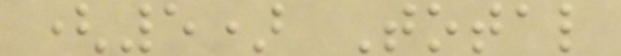(5) Total
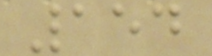154
